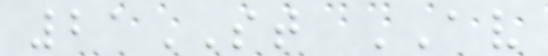21ST AV
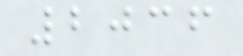2036
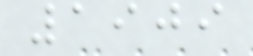1909
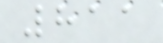811
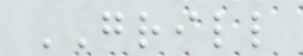GRILL
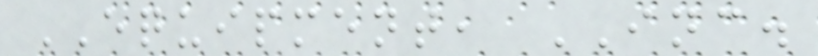EQUIPMENT, INC.
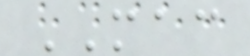MAC
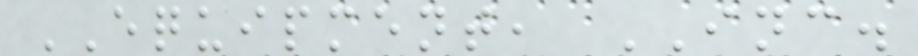EQUIPMENT, INC.
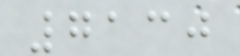7130
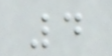4
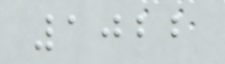1022
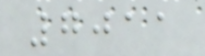7011
